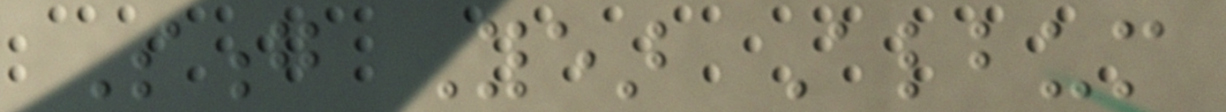Song Year Album
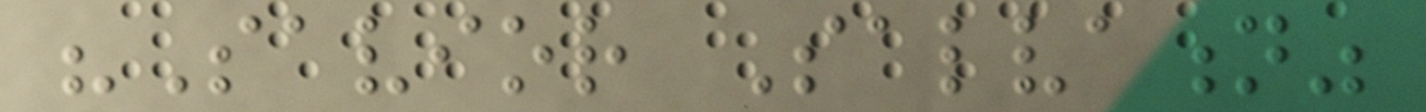"Savior Salvation"
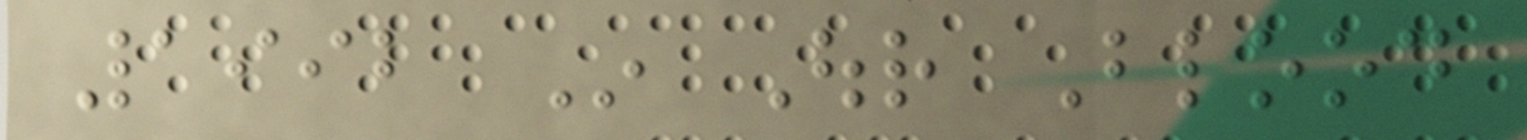1992 In Our Blood
